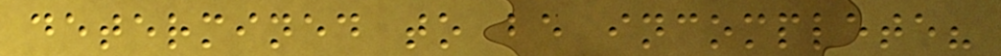determined to be incomplete?
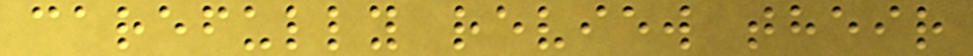carefully review their
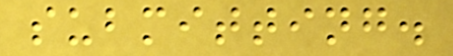submitting.
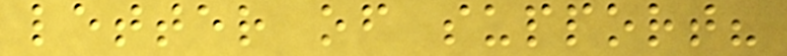letter of support?
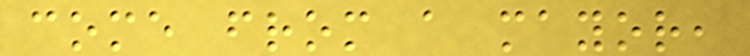come from a mayor,
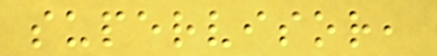supervisor,
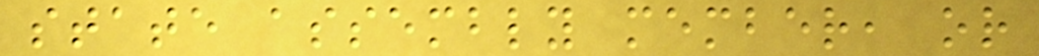state assembly member, or
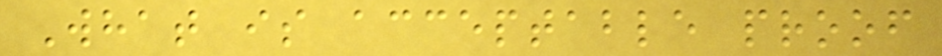What is acceptable proof
